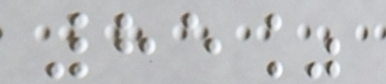85%
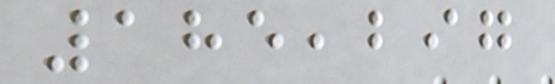185,297
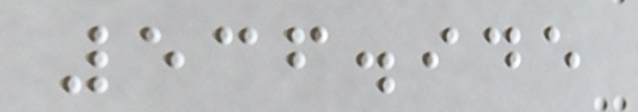536.945
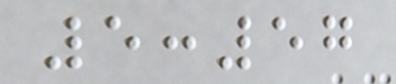5:57
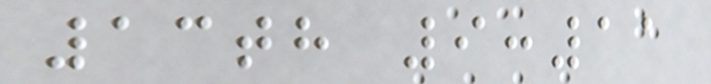13th 9:11
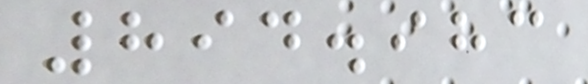894.983
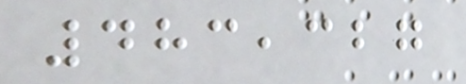483,327
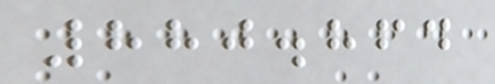880.864
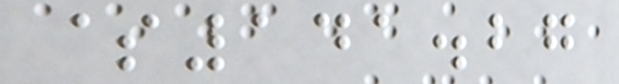$141.27
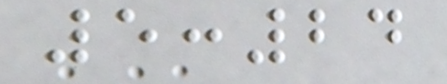5:24
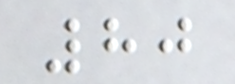80
